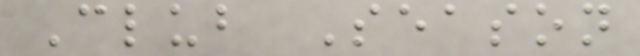Club Season
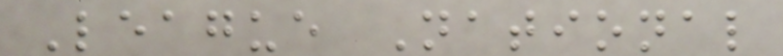League National
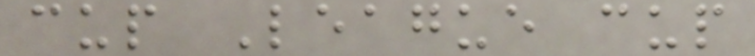cup League cup
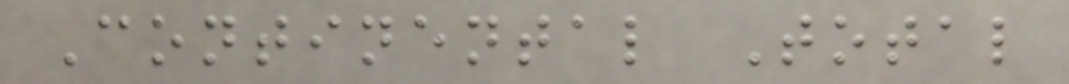Continental Total
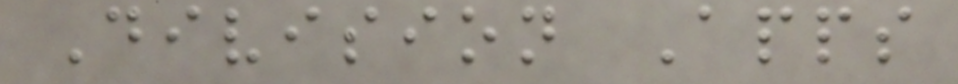Division Apps
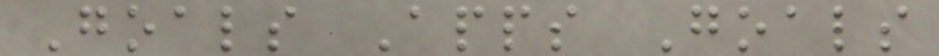Goals Apps Goals
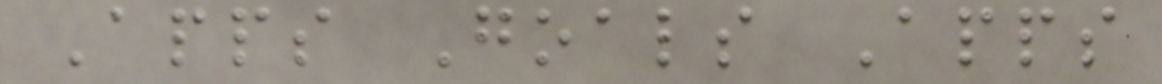Apps Goals Apps
